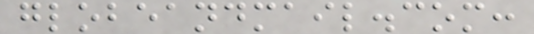globeandmail.com:
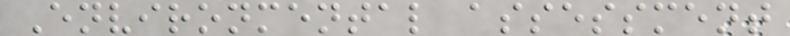Environmental assessment
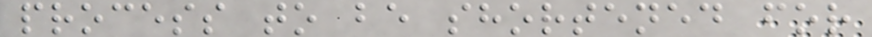process to be shortened for
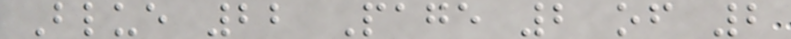Blue 22 Page 2 of 2
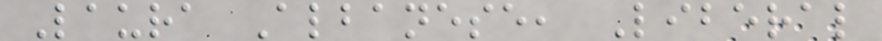Laura Albanese, Liberal
